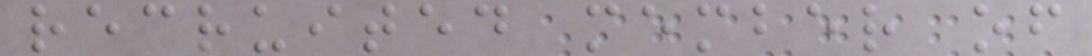recruited member of
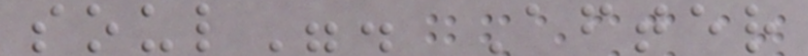soul". After
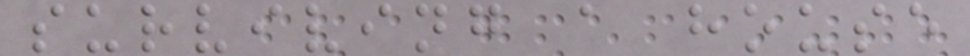surviving a house
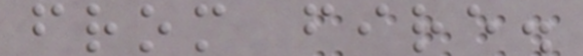from fire.
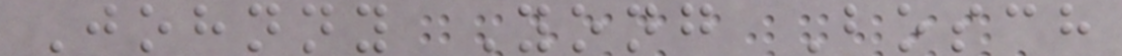Johnny Yong Bosch
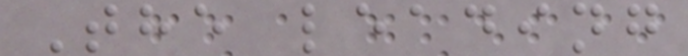The leading
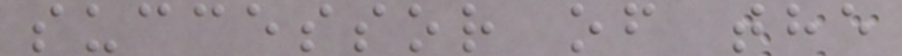successor of the
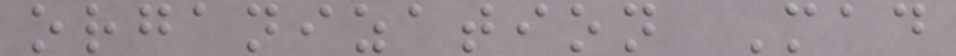organization Mad
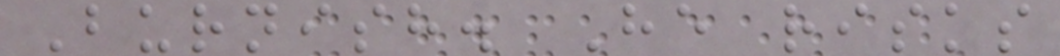Burnish. He risks
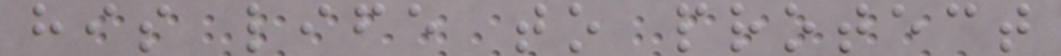his life to protect
